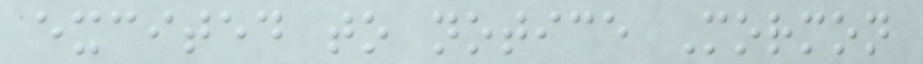excited to notice Mormon
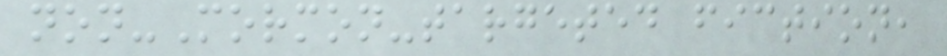non-Mormon-targeted fiction,
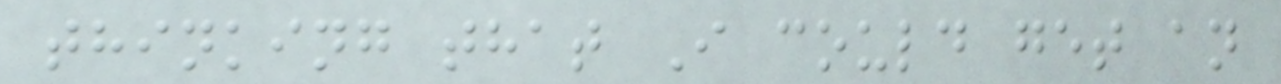thinking that I could get an
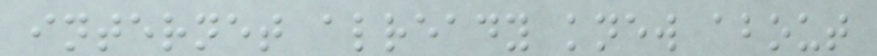internet already knew about
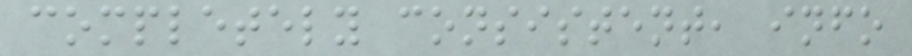completely consistent, info
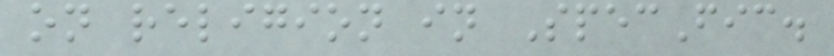on religion in SpecFic.
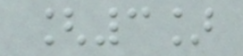[3]
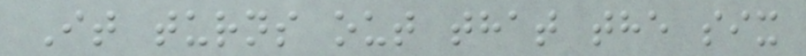It turns out that the six
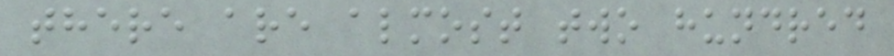there are almost two hundred
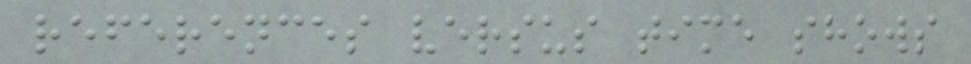references versus time shows
